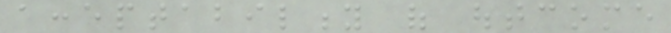acceptability of outcome
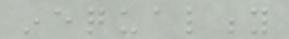inequality
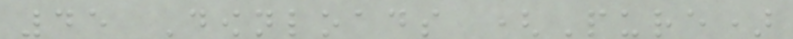45 Downloads (Pure)
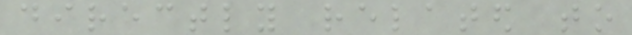directly related to
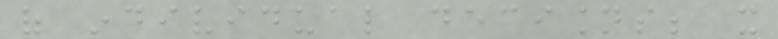of individual decisions; it
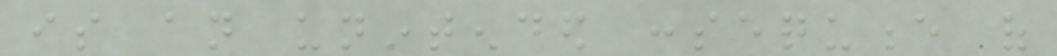is an unintended consequence of
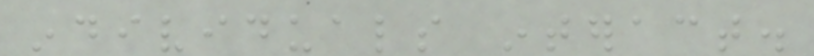individuals interact.
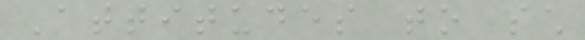Attitudes to such
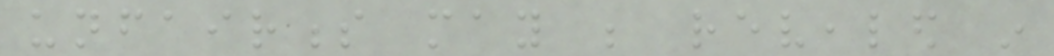unfairness may be revealed in
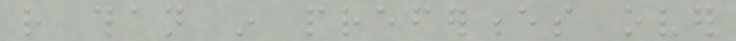rather than in preferences over
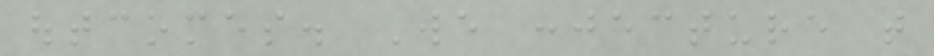outcomes. We conjecture that
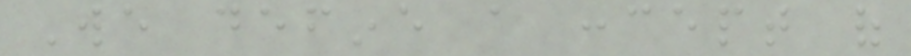We define a concept of
